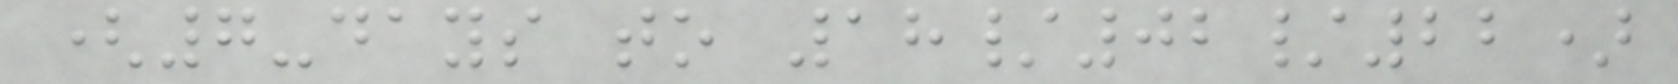(7-days to 18/02/22)
